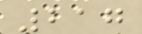217
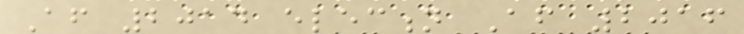After 2014 election After 2016
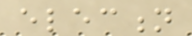election
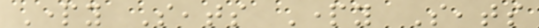Party Seats Party Seats
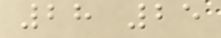28 25
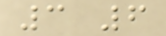3 6
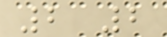2 2
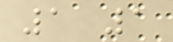1 1
